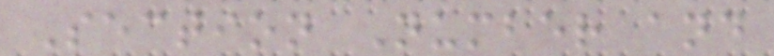Section Number and
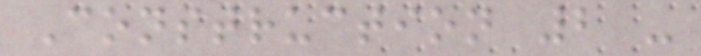Construction 2 -
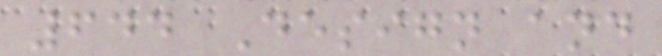644 Design and
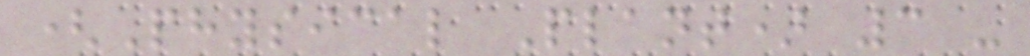(Physical Plant) 3 -
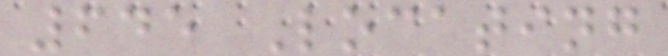645 Locating
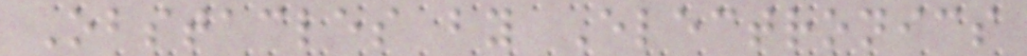Obstacles by Electronics
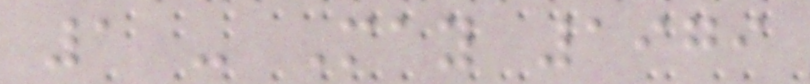1 - May 1979
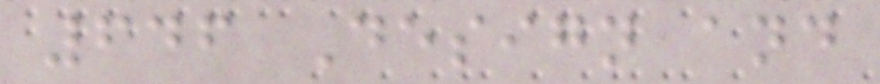646 Design and
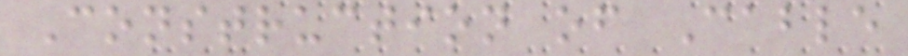Construction of Cable
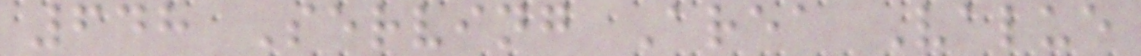648 Serving Area Value
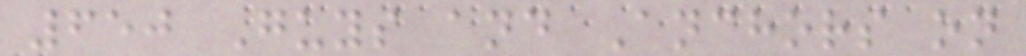650 Guys and Anchors on
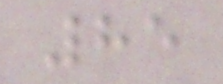85
